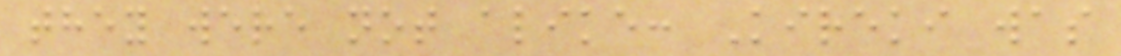they were not alike: Kireki was
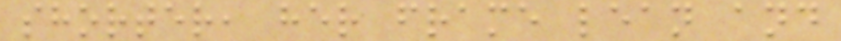shorter, her frame lean and
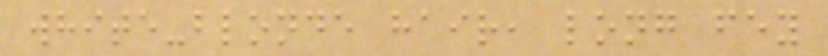white-blonde hair, long fey
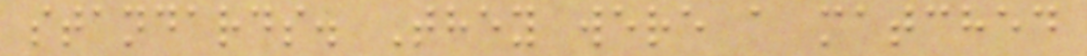standards. They were a matched
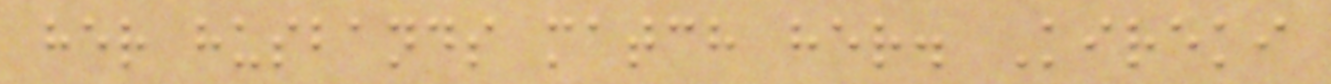her husbands match her. Kireki
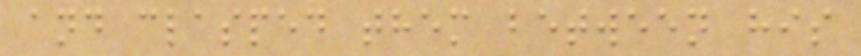and clasped them between his
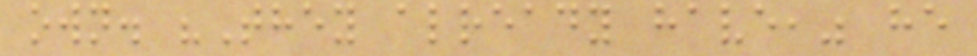own. "They already have," he
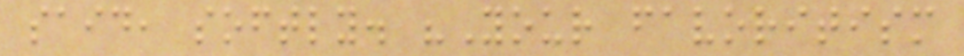said, softly. "Your favoritism
